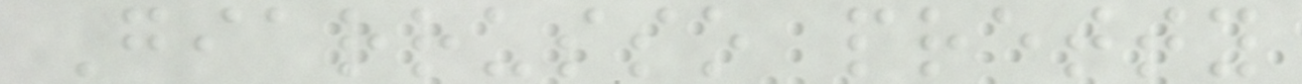Giarrusso pretty
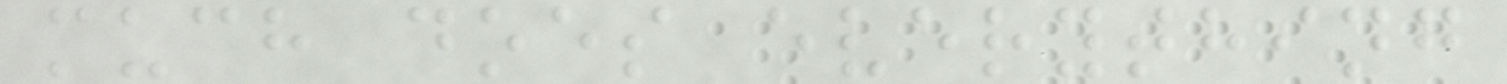much does everything
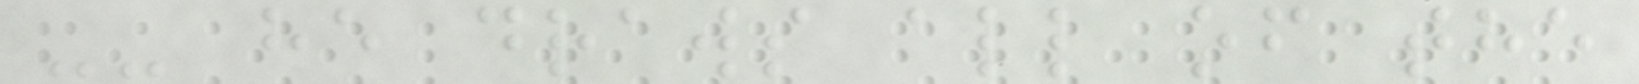-- he draws all of the
